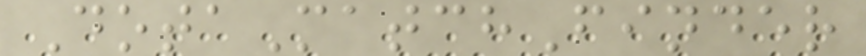DotaMatchFinder
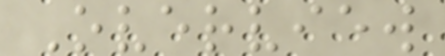Overview
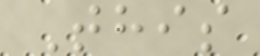This
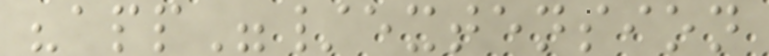"app"/extension
